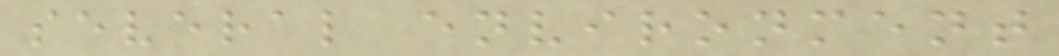several environment
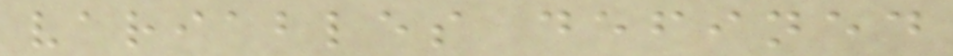variables defined
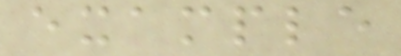example
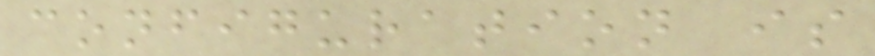configuration is
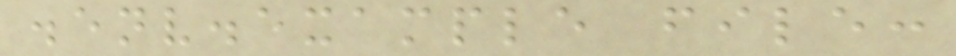.env.example file:
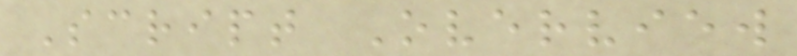Script Overview
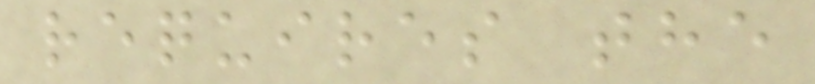requires the
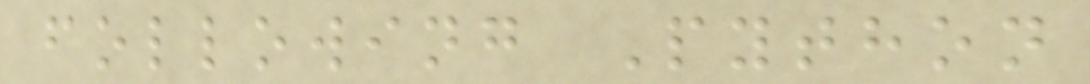following Python
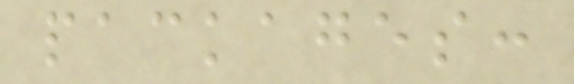packages:
